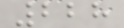228
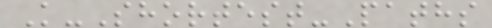K-Shortest-Paths
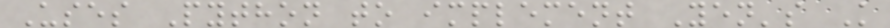Uses Python to implement Yen's K
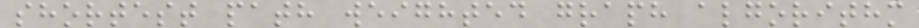shortest path weighted graph algorithm
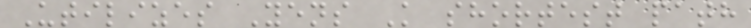Utilizes Yens K shortest path
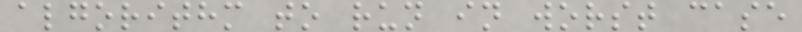algorithm to run in worst case
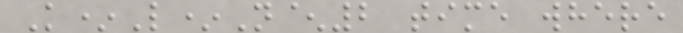K*L*N^2 time where
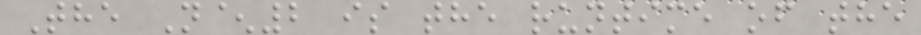The N^2 is the runtime of the
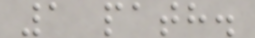1 path.
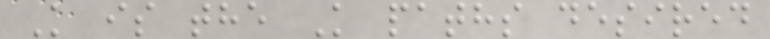K is the K paths desired
